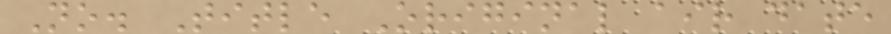No. Title Original air date
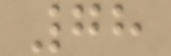78
